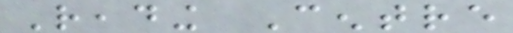Reading Centre
